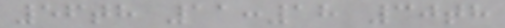56th 11:18 30th
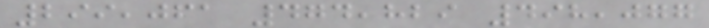299,061 474,829 498,077
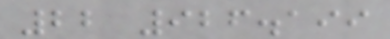22 926.199
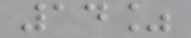14%
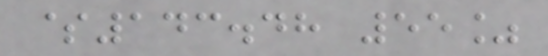$143.48 55%
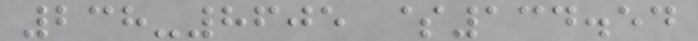238-8605 $134.54
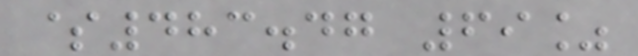$483.47 69%
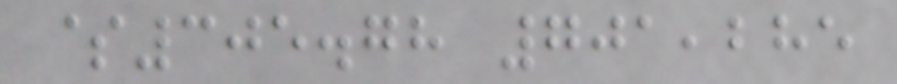$305.78 701,285
